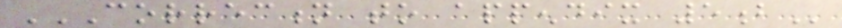CORRECTION TO APPENDIX 5B
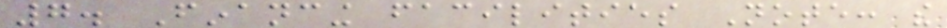7. Financing facilities Note: the
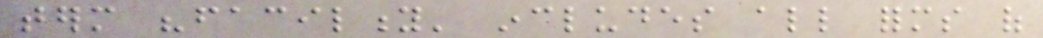term "facility' includes all forms of
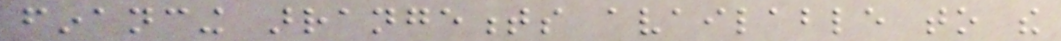financing arrangements available to the
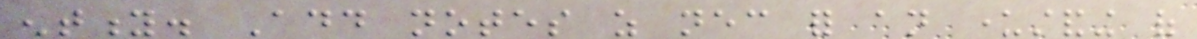entity. Add notes as necessary for an understanding of
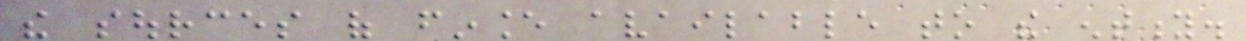the sources of finance available to the entity.
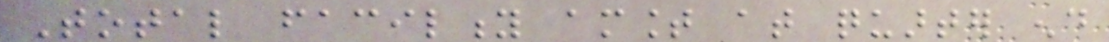Total facility amount at quarter end
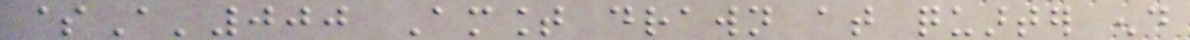$A'000 Amount drawn at quarter end
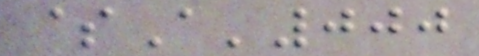$A'000
